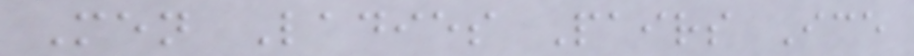Men Ladies Pairs Ice
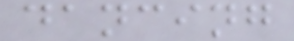dancing
